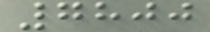7800
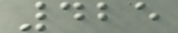425
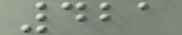421
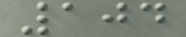104
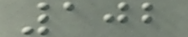102
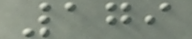179
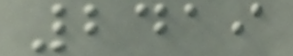2419
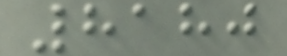8180
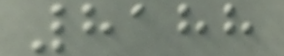8188
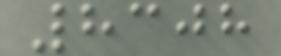8308
